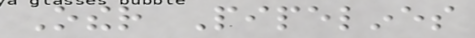Other Pipelines
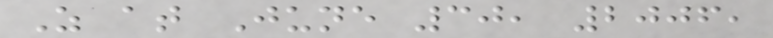As at June 30, 2006,
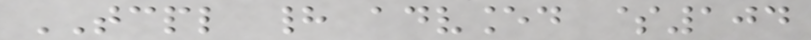TCPL had advanced $104
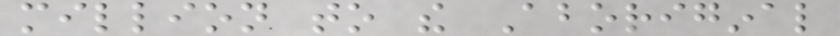million to the Aboriginal
